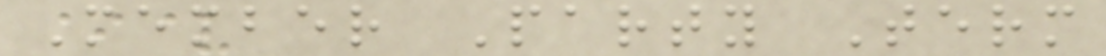Member Party Term
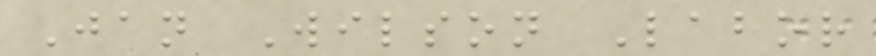Jan Wilson Labor
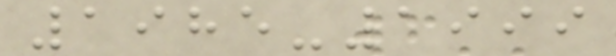1985-1999
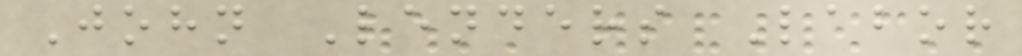John Lenders Labor
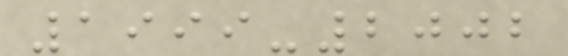1999-2002
